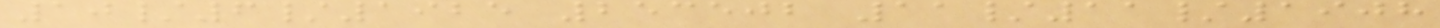10/6/1925 253502 11/11/1908
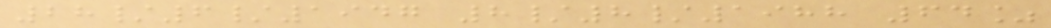28/6/1947 8/8/1988 64%
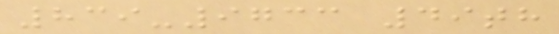839-9733 49th
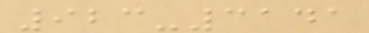923-3141
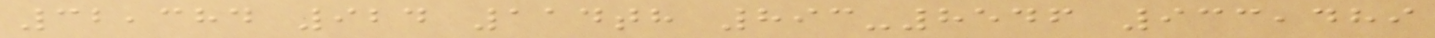32,384 924 114th 893-8546 933,489
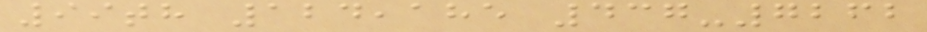99th 124,185 437-7262
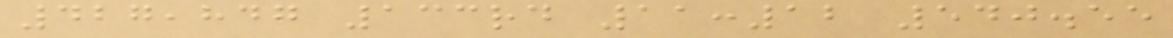427,847 133rd 11:12 540.55
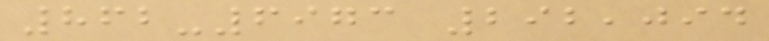862-6973 292,094
